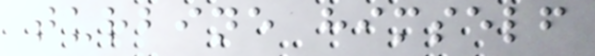turbine himself
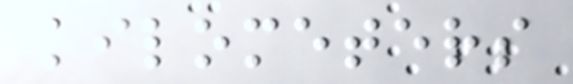kilometers
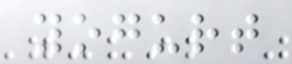yogurt
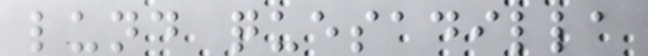lund quesadilla
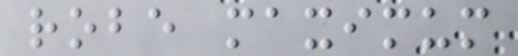robe maximum
